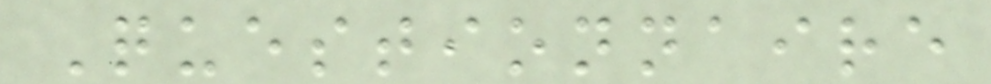Questionnaire
